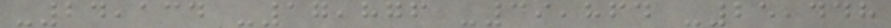-24,134 -17,876 -39,864 -25,448
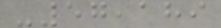-57,189
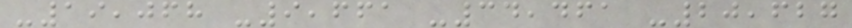-19,068 -9,661 -34,461 -20,627
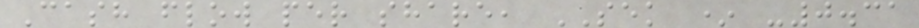Cash flow per share, SEK * -0.31
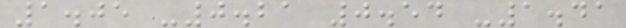1.05 -0.21 0.54 -1.41
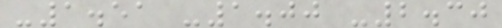-1.51 -1.00 -2.30
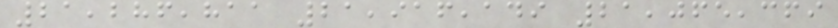21,286,811 21,916,149 21,065,369
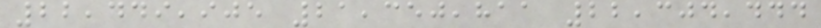22,449,905 21,350,811 22,304,444
